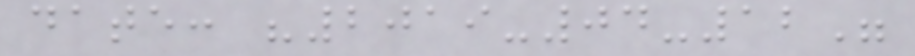date: "2019-04-12"
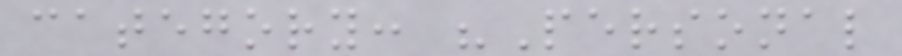category: "Personal
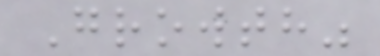Growth"
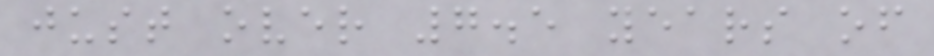just over 7.5 years of
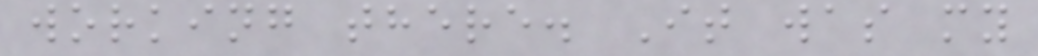working there. It was my
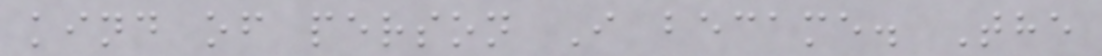kind of person I became. The
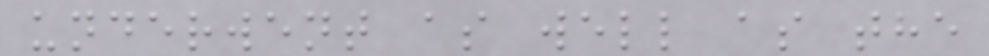underwent as well as the
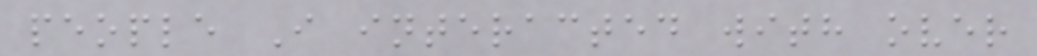people I interacted with over
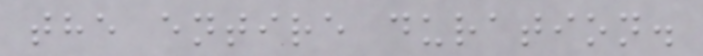the entire duration.
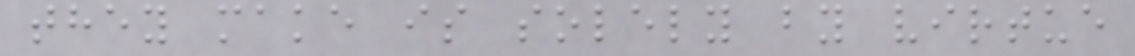they make is solely by virtue
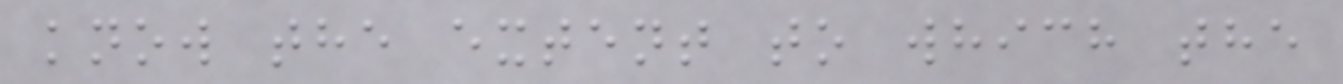know the extent to which the
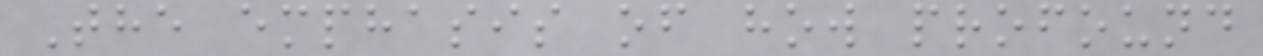The emphasis of how profound
